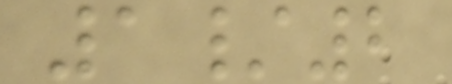1/2
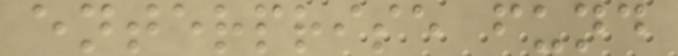enterprise fund
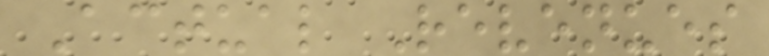Actual Revenues
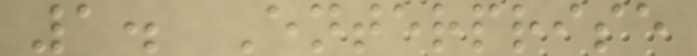1. Enterprise
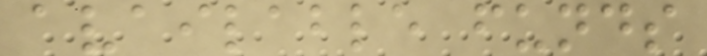available funds
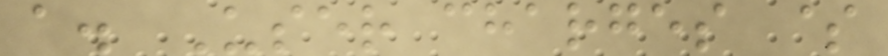a. User charges $
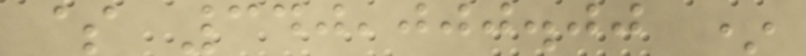$ 340,000.00 *
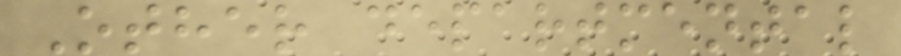Other departmental
